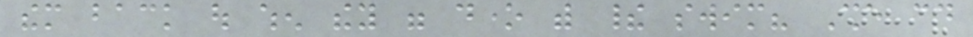them back out when they were done with their swim? She could
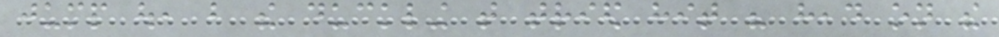jump out, but the duckling that tried hit his head on the
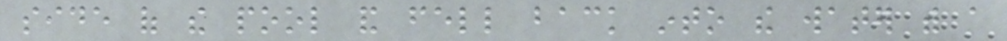side of the pool and fell back into the water with a
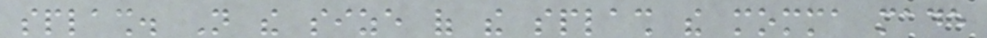splash. Not the size of the splash the momma made
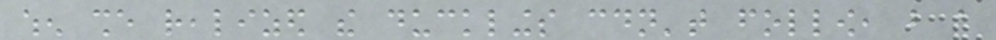when she realized the ducklings couldn't follow, but a
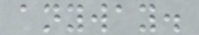anyway.
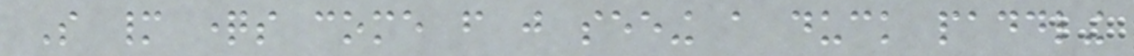So many questions come from just seeing a duck paddling
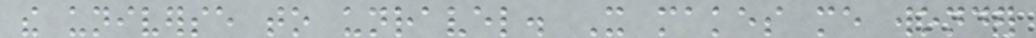the universe to unravel. It makes me wonder
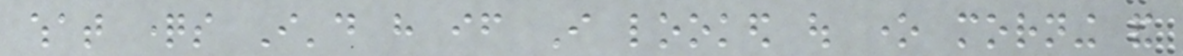what questions I'd have if I looked out one morning and
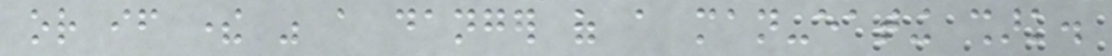or if there was a danger of a man-eating shark.
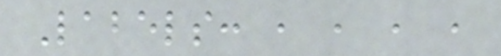Labels: , , , ,
